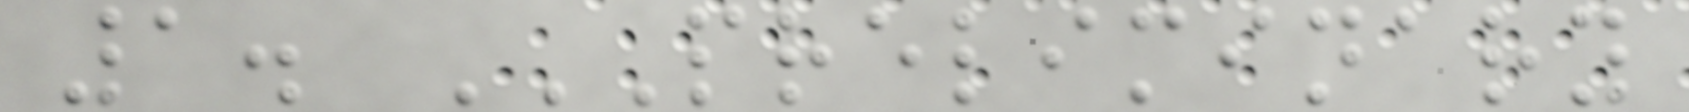1. PRELIMINARY
